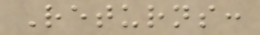Returns:
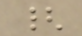{
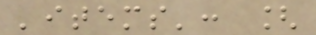'items': [
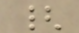{
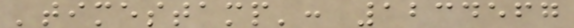'timestamp': 1234567
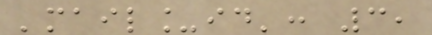'mail_id': 3,
